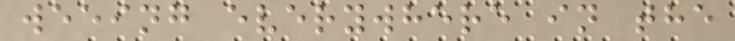weeing everywhere in the
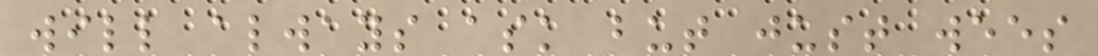will always ask but just wees
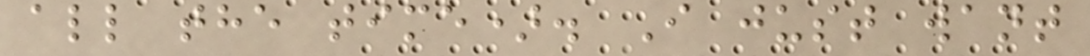all the time). I just want
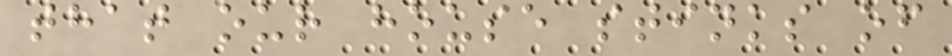that our house stinks of
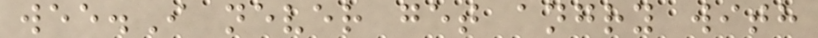wee.I never get angry with
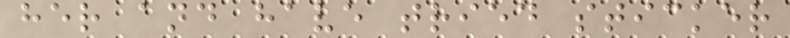her and have tried sticker
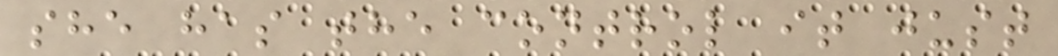she has the control it just
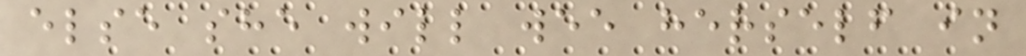else she will wee herself in
